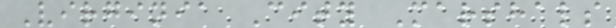Virginia City Marshals
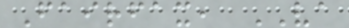Fairfax, VA
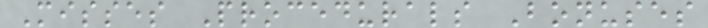Misses Procedurals Bonuses
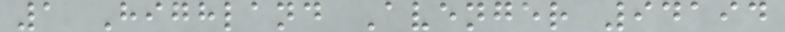1 Highland Avenger 94194
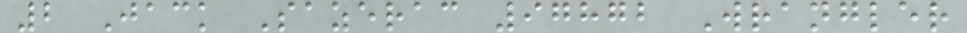2 Jack Sazerac 97872 Wrangler
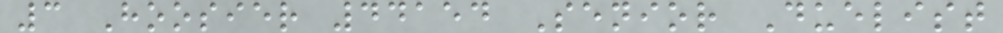3 Hoosier 44154 Senior Duelist
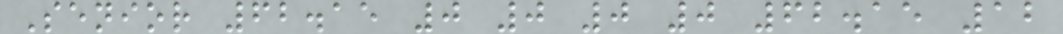Senior 62.15 0 0 0 0 62.15 12
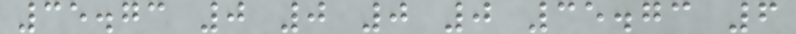35.73 0 0 0 0 35.73 6
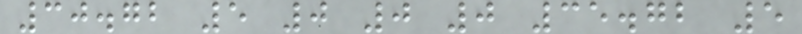30.72 5 0 0 0 35.72 5
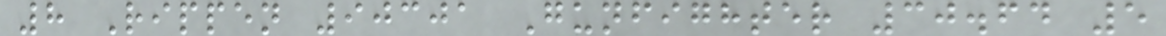8 Rippen 90301 Gunfighter 30.64 5
